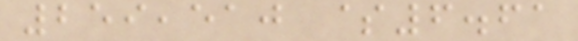259,510 $6.61
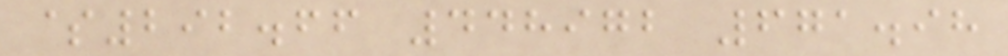$292.66 448972 671.98
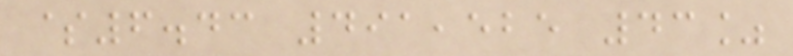$6.43 491,525 43%
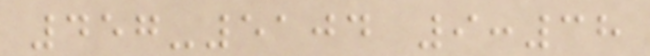457-5104 9:38
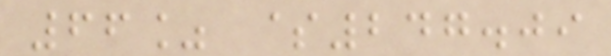66% $247.09
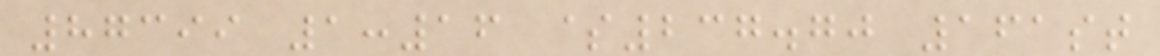87399 1:16 $237.70 161st
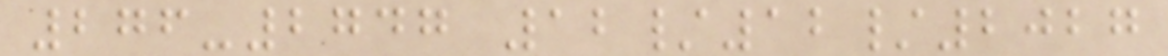276-2747 12/12/2027
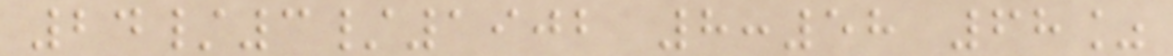24/3/1902 8:58 68%
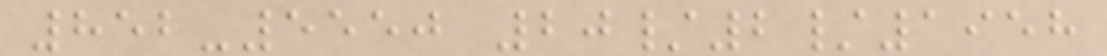852-5550 20/2/1958
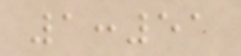1:51
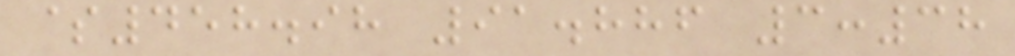$458.98 91.886 3:38
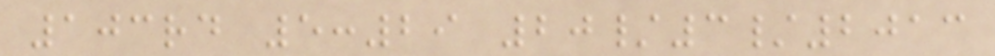103rd 5:29 20/3/2013
